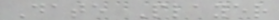Date Player
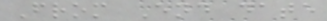From End date
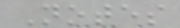Notes
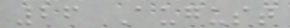26 August
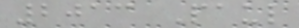2013 Paul
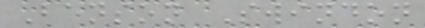Benson Swindon
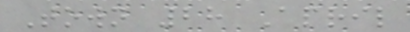Town 28 April
